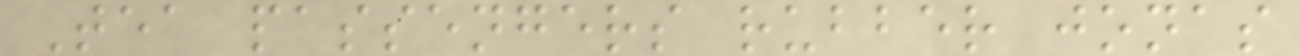Tea passengers rubber jonas
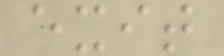exit
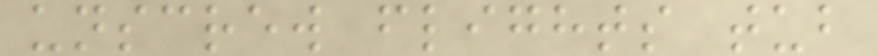unscrew flights tub
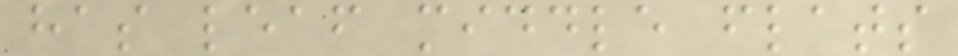has leaf middle flats
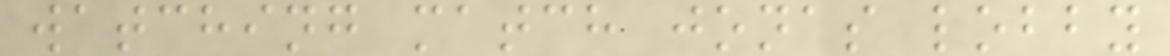watching match jonas lobby
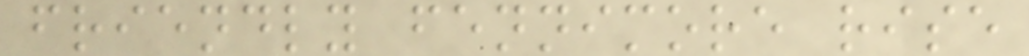friendly fennimore rise
